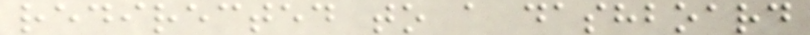redirected to a dashboard
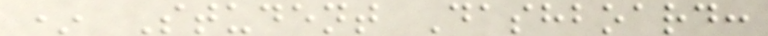* Student Dashboard:
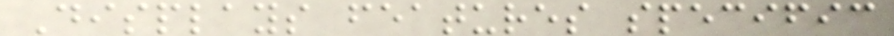Displays features specific
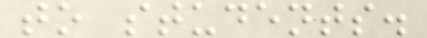to students.
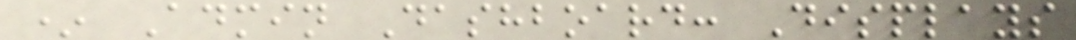* Admin Dashboard: Displays
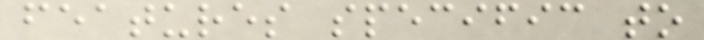features specific to
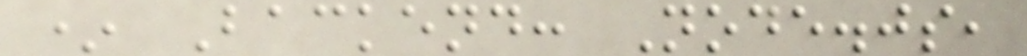* Backend: Node.js,
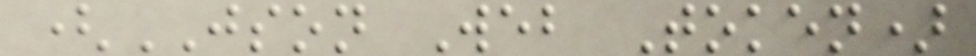(JSON Web Token)
